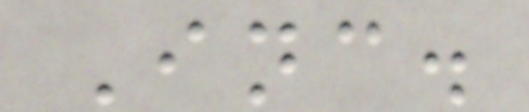Inc.
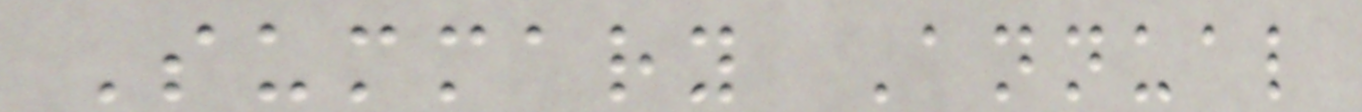Summary Annual
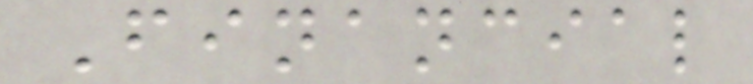Financial
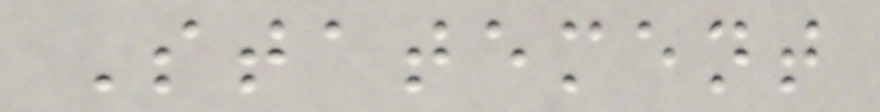Statement
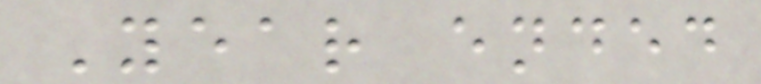Year ended
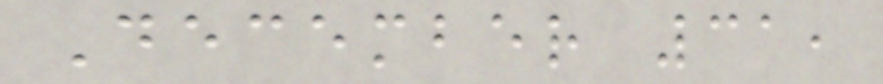December 31,
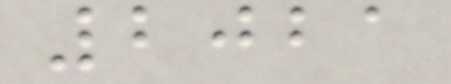2021
